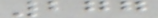277
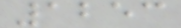1253
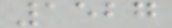1527
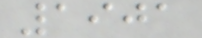1901
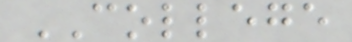COLLEGE
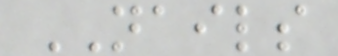NAILS
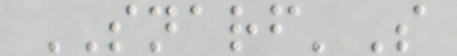SNARF'S
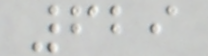629
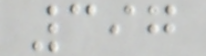397
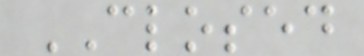CLOSED
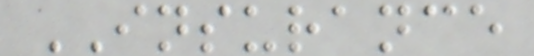INSURANCE
